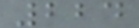224
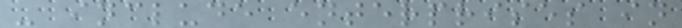- include enterprises in
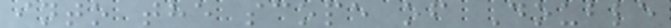into the scope of Double
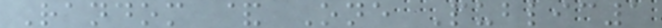Random & One Public1
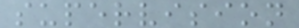supervision
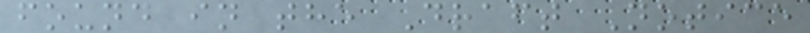found in the Draft Notice
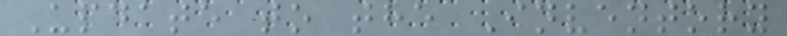Update to the Inventory
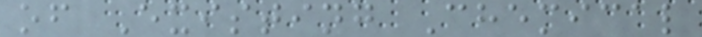of Existing Chemical
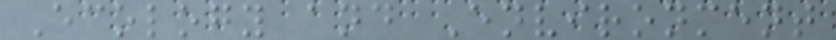Ecology and Environment
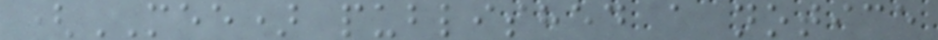(MEE) published a notice
